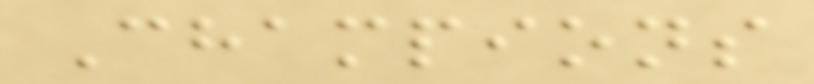Champions
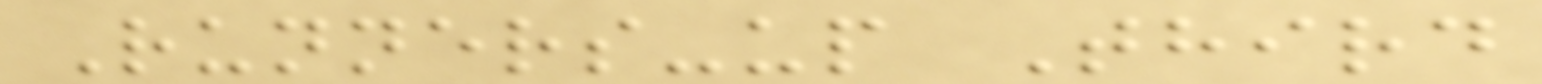Runners-up Third
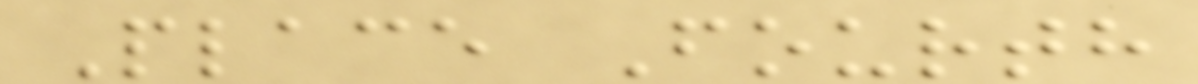Place Fourth
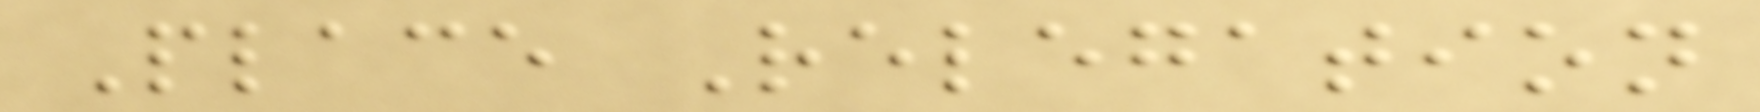Place Relegation
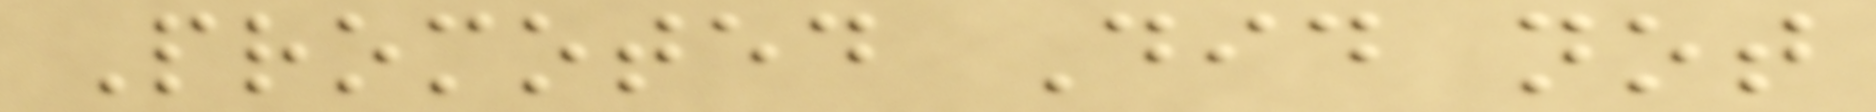Promoted Did not
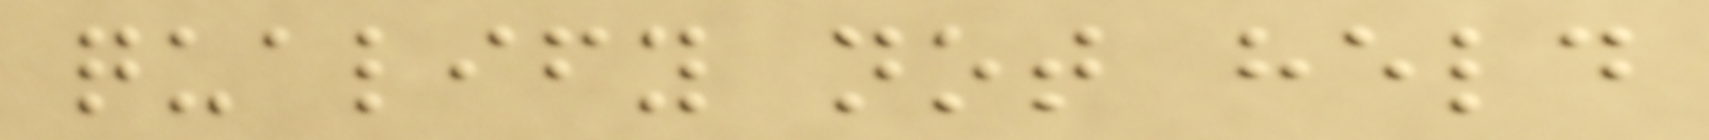qualify not held
